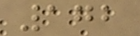172
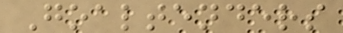Goaltenders
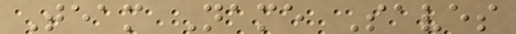Team Name Saves
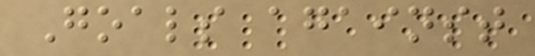Goals against
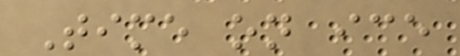Time on ice
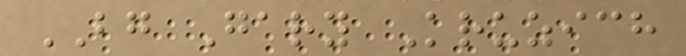BG Gary Kruzich
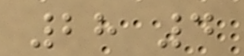28 4
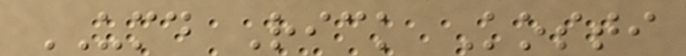UMD Rick Kosti
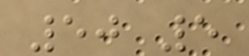50 5
